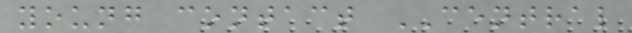young contact CENTRAL
